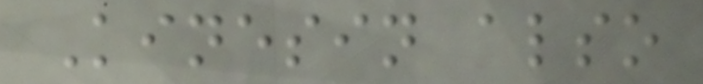Kinesin also
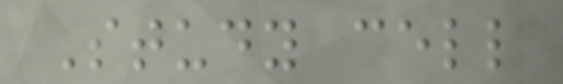Study cell
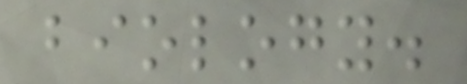biology.
